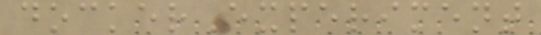dockerExperiment
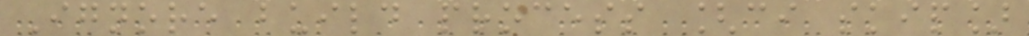Ignore build process [ci skip]
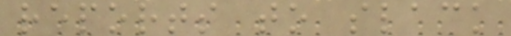reports to slack
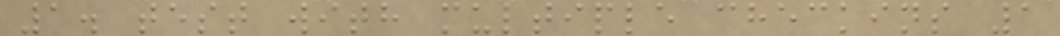1. test with multiple checkins 1
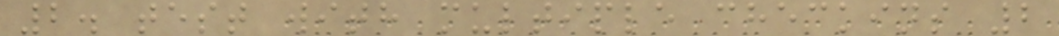2. test with multiple checkins 2
